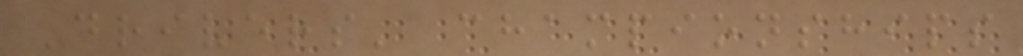Drivers' championships
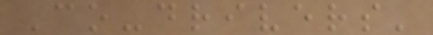Co-drivers'
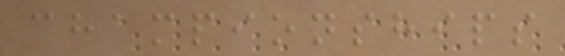championships
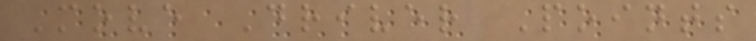Move Driver Points
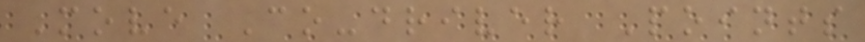Move Co-driver Points
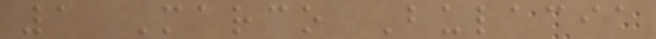1 Marco Bulacia
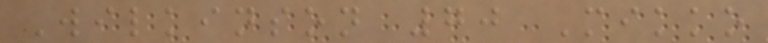Wilkinson 70 Mikko
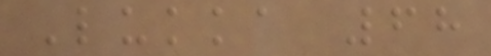Lukka 68
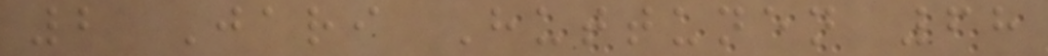2 Jari Huttunen 68
